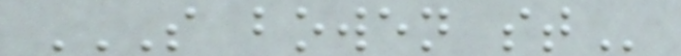S BOWEN ST
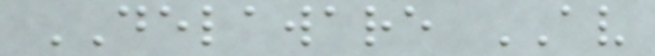DELAWARE AV
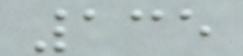135
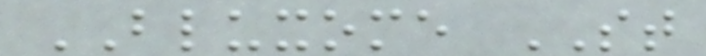BLUXOME ST
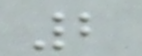2
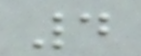4
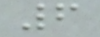6
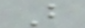B
